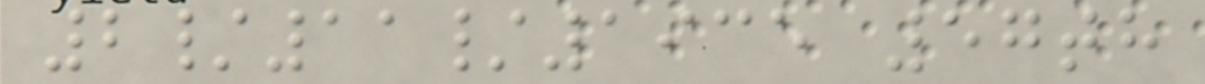2/11/1935 57th
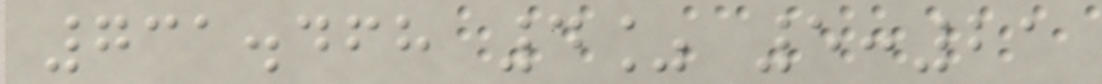731.468 4% 5:21
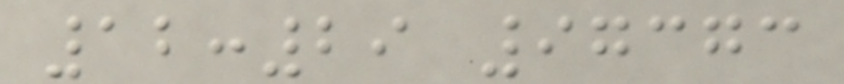12:29 97373
